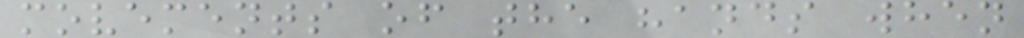movements of the hands when
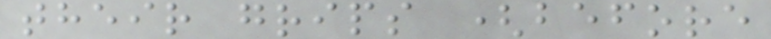their grips (before
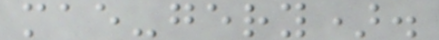mae-gery).
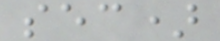sec)
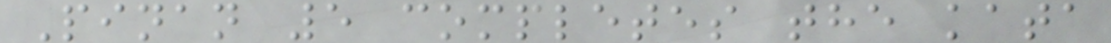Pinan 5 completes the kata
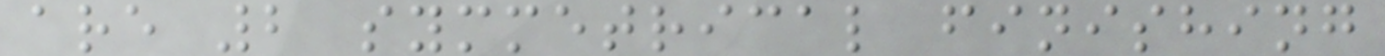are 2 symmetrical finishing
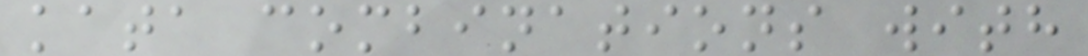kata combinations with
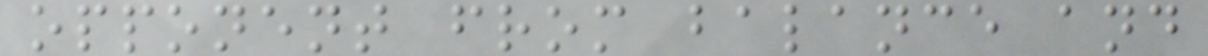opponent from balance and
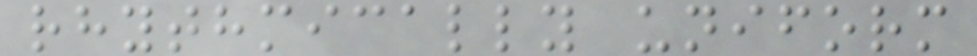rhythmically uniform
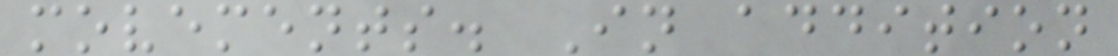movements. In addition
